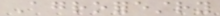Agroforestry
